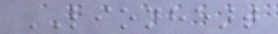LIONHEART
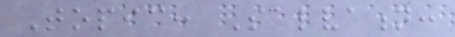Topic: Salvation:
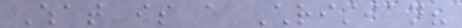What is a Christian?
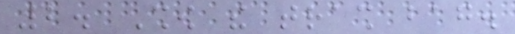2. Show the trash bag.
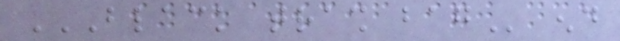BLACK TRASH BAG end
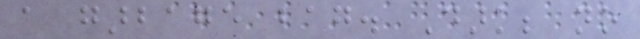a garbage bag. Dark; no
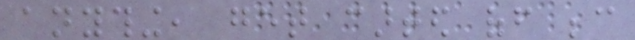anything, get carted off because
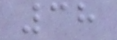38
